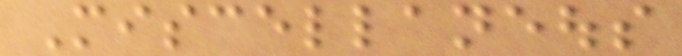Miscellaneous
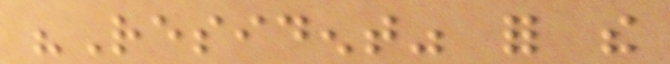"Resident" for the
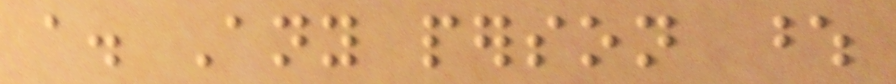a. Any person whose
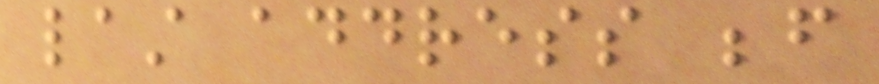last address before
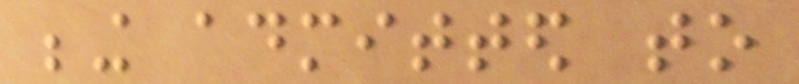being admitted to
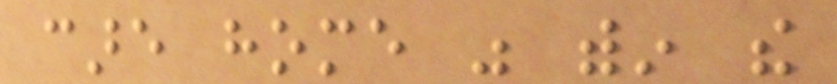care home was within the
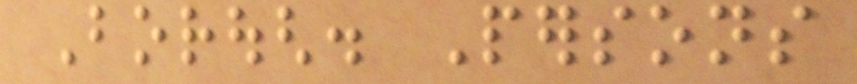Borough. Persons
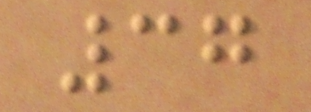37
